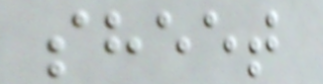sheet
